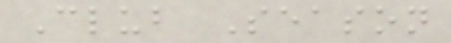Club Season
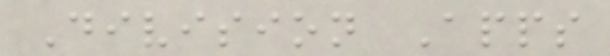Division Apps
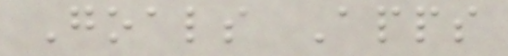Goals Apps
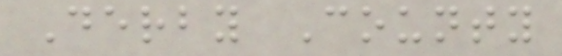Derby County
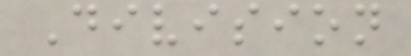Division
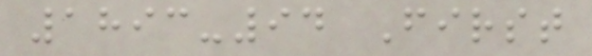1893-94 First
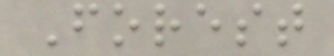Forest
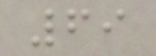69
